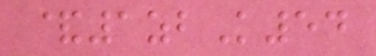&1zbK54
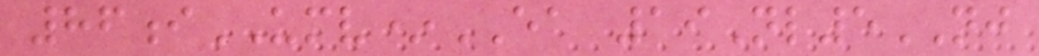86iUMV*EA 19Nl5NJ
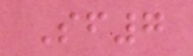Sf7
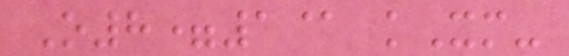O8=1@ kXm-
